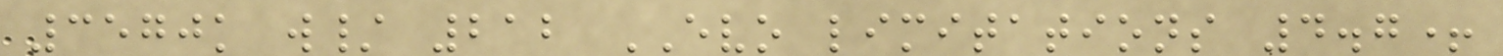3570k w/ 212 EVO limitations 4.7+
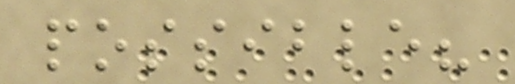possible?
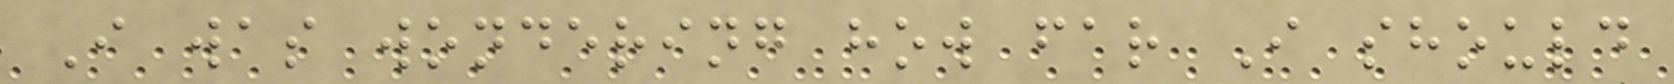I was wondering how far I should
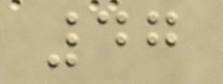47
